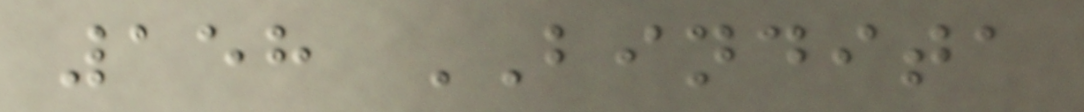158 BINDITA
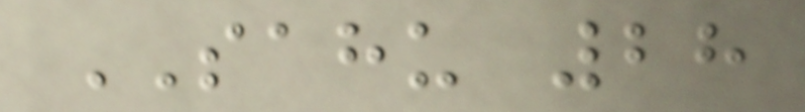SAHU 28
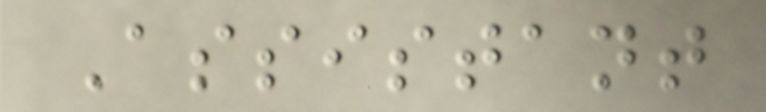Assistant
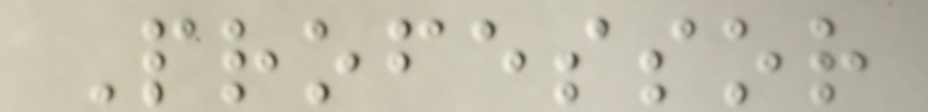Professor
